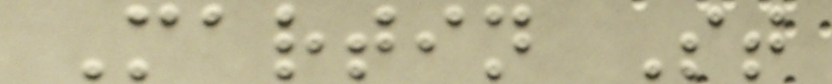Martin St
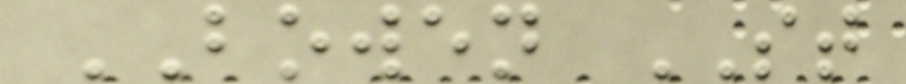BOWEN ST
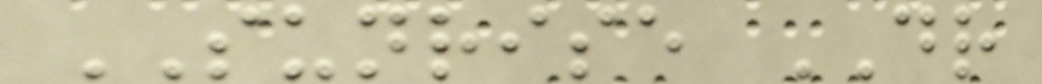SUNRISE DR
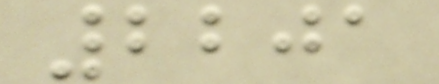2201
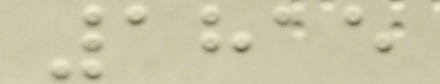1815
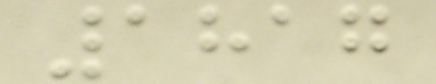1817
